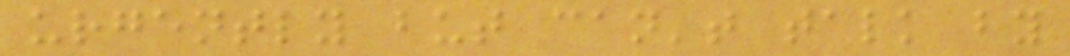urgently but can't talk by
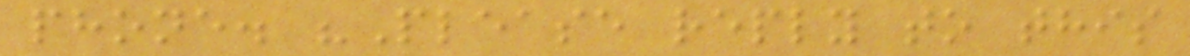phone. "Please reply to this
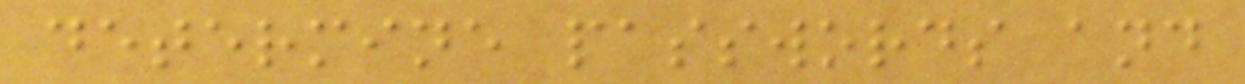determine passwords and
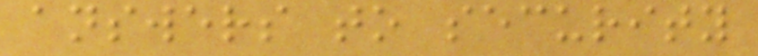answers to security
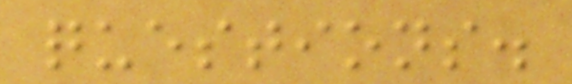questions.
